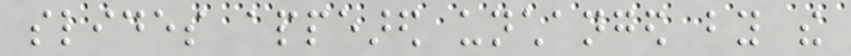slides appeared unchanged by the
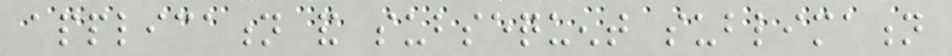application and subsequent sublimation
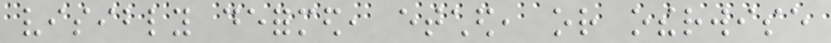visibly deformed, etched, or otherwise
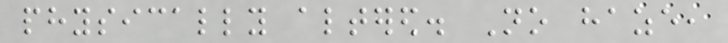physically altered. No haze,
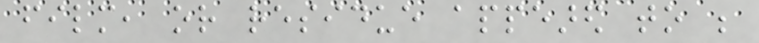film, or residue appeared to be
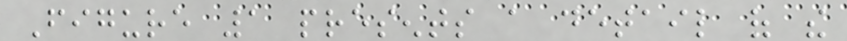Figure 1 presents a detail of the
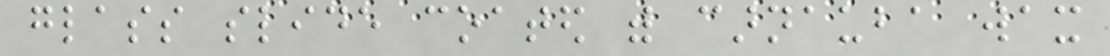glass slide coated with carnauba wax
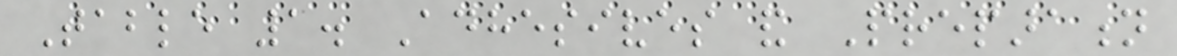Table 1. Adhesives and Preparation
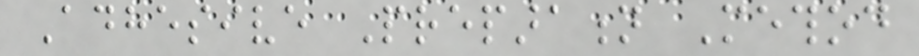Adhesive Preparation Method
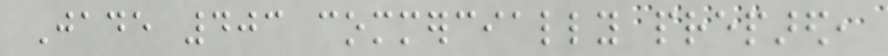Jade 403 commercially prepared,
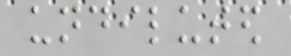undiluted
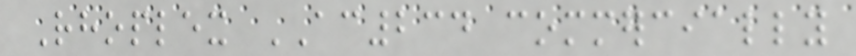Rhoplex AC234 commercially
